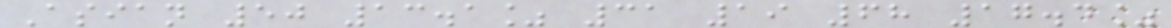Asian 50 13.1% 31 19 68 17.4%
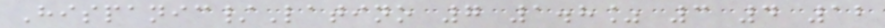Hispanic/Latino 7 1.8% 3 4 12
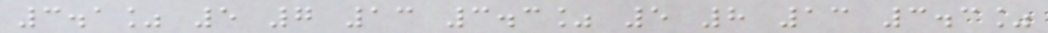3.1% 5 7 13 3.3% 5 8 13 3.3%
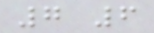7 6
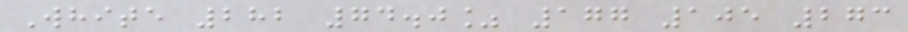White 282 74.0% 177 105 273
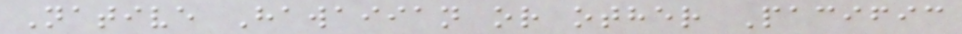Native Hawaiian or other Pacific
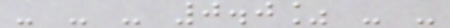- - - 0.0% - -
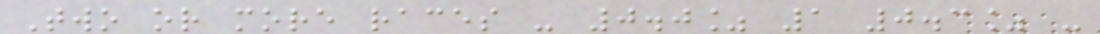Two or more races - 0.0% 1 0.3% -
